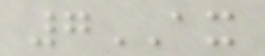7AX
